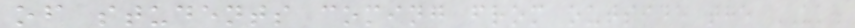of students coming from outside the UK.
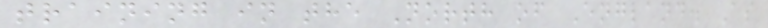training in the North of England. As
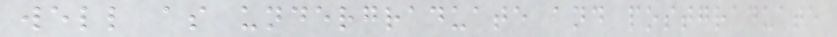well as undergraduate and postgraduate
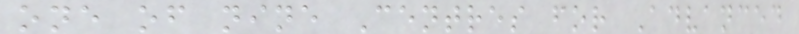one of nine Centres for Advanced
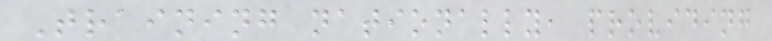Training nationally, providing
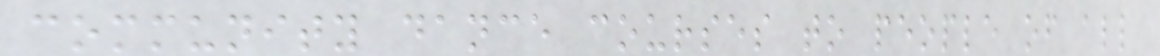community dance courses to people of all
